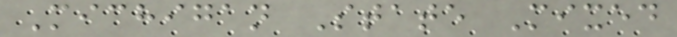Michigan State Mixed
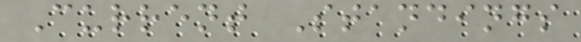Current Standings
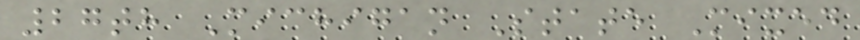27th Michigan State Mixed
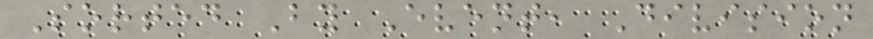Sorted By Event, Division
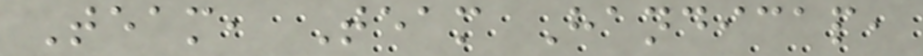Team, Team Handicap,
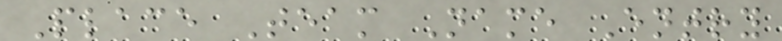Place Team Name Entry
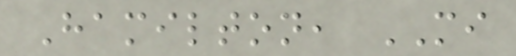Hamilton, MI
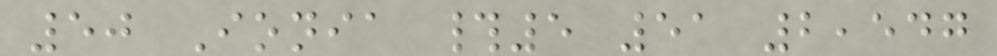50 Ionia #5 51 2,547
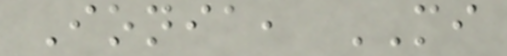Ionia, MI
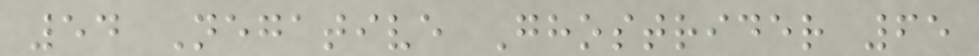54 Negative Ghostrider 65
